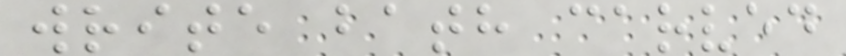write bath carved
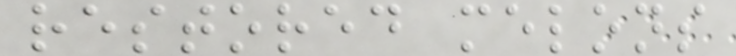restored melons
